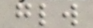glw
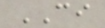CI
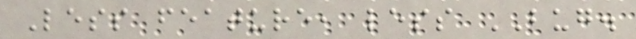Less feature, less BUG.
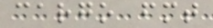cargo fmt
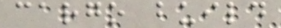cargo build
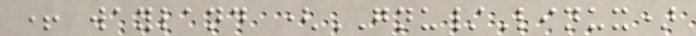+ wayland (GNU/Linux)
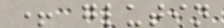+ glutin
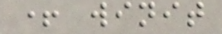+ winit
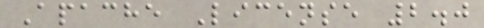Apache License 2.0
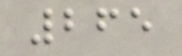265
